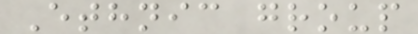Ethnic group
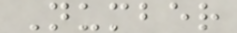Number
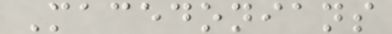Macedonians
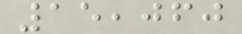15,060
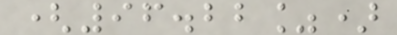(96.22%)
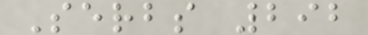Serbs 292
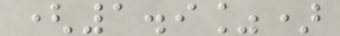(1.9%)
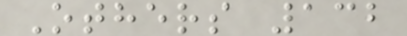Others 132
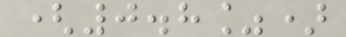(0.8%)
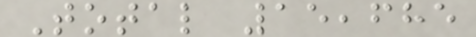Total 15,685
